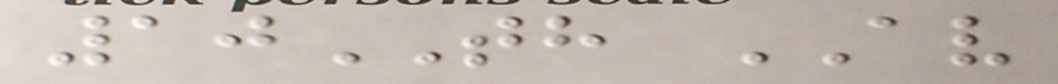10TH AV
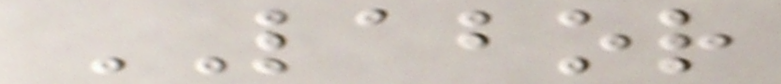LABOR
